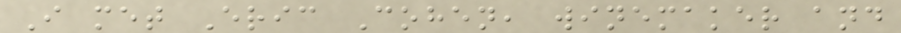I met Eric Cohen, winemaker and
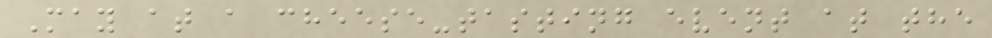May at a cheese-tasting event at the
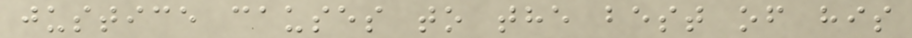justice causes to the best of his
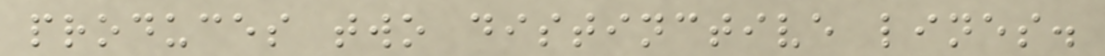produces two distinctive lines.
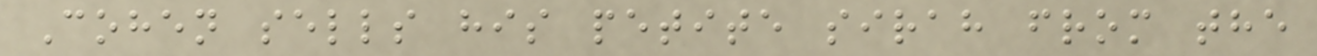Cohen sells his petite sirah from the
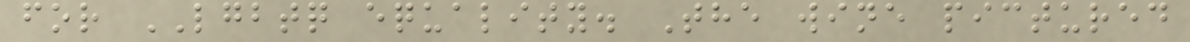for LGBTQ equality. The wine pictured
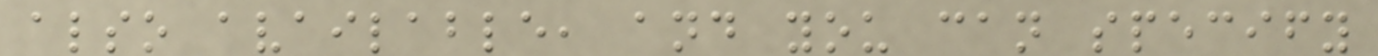also available, and you can specify
